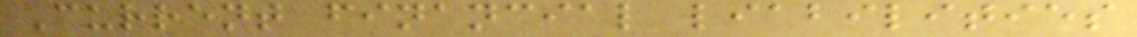Current financial liabilities
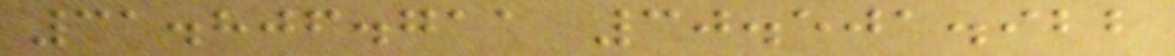31.806.711 30.501.922
